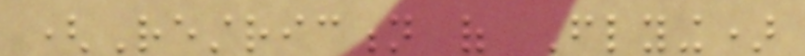(Restriction of Flying)
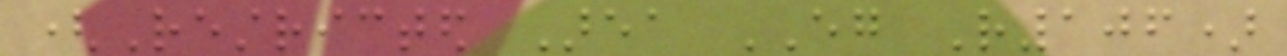(Restricted Area EG R106)
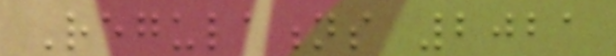Regulations 2021
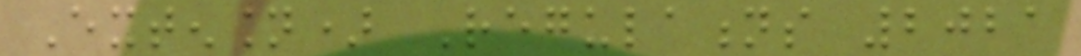Extension) Regulations 2021
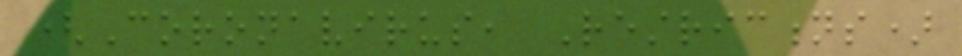(Coronavirus, Restrictions)
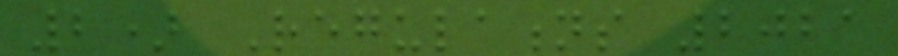2) Regulations 2021
